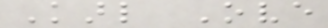Karl Ove
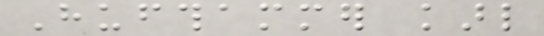Hufthammer karl
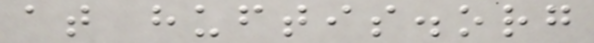at huftis.org
